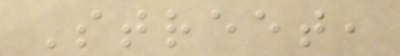Street,
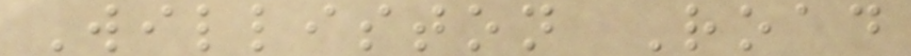Williston Road
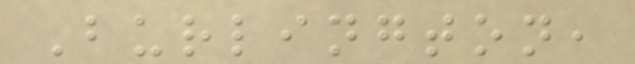Burlington,
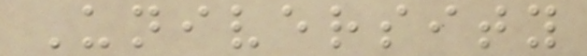University
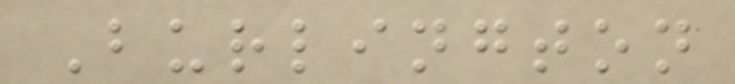Burlington
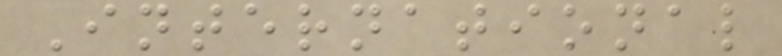International
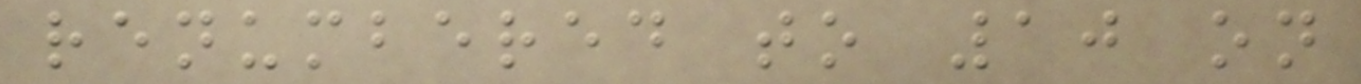renumbered to 10 on
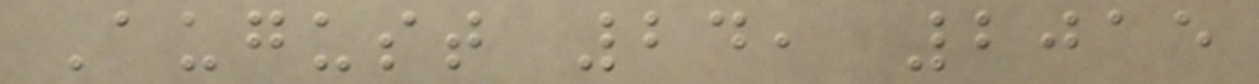August 24, 2015
